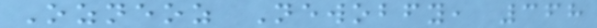Ozneoz Newobfy, 368
